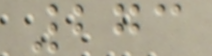273
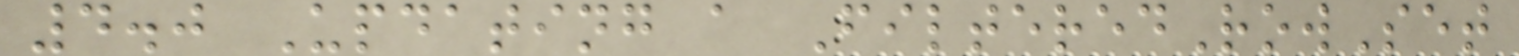4.0 Updating a FilteredRowSet
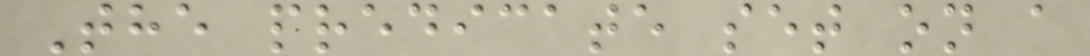The predicate set on a
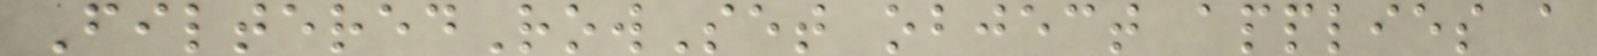FilteredRowSet object applies a
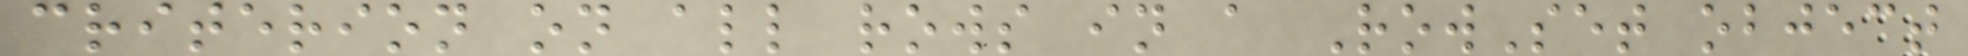criterion on all rows in a RowSet object
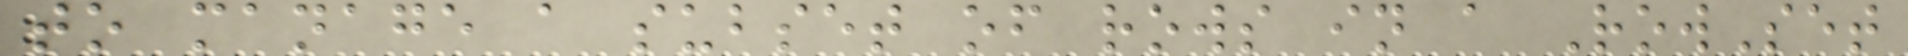to manage a subset of rows in a RowSet
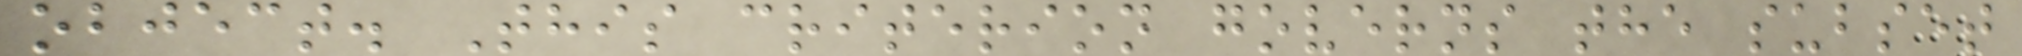object. This criterion governs the subset
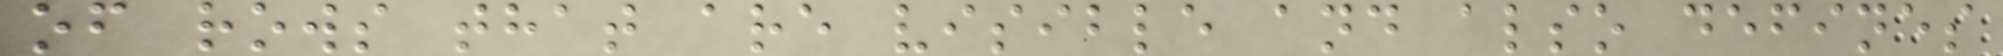of rows that are visible and also defines
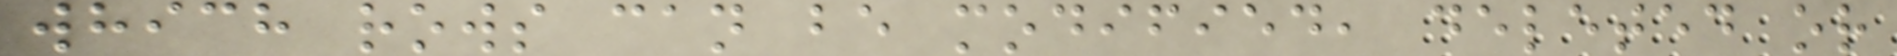which rows can be modified, deleted or
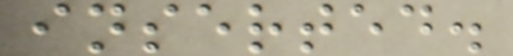inserted.
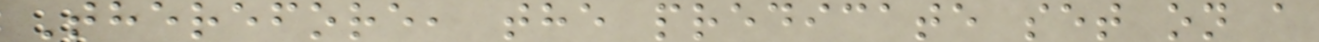Therefore, the predicate set on a
